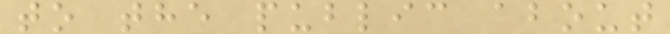to the public about
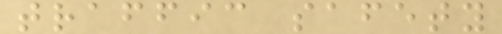traffic safety
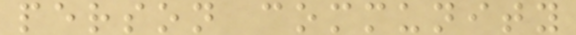person community
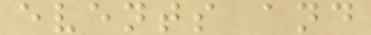events and
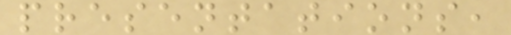presentations,
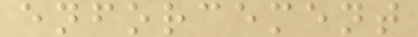enforcement
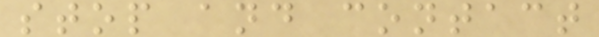stop and contact
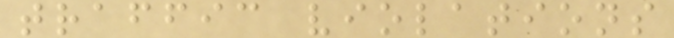traffic violations
